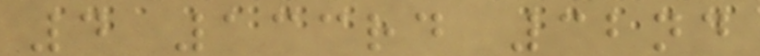4 133rd 32nd
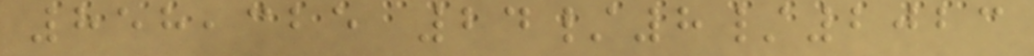858,325 24/8/2023
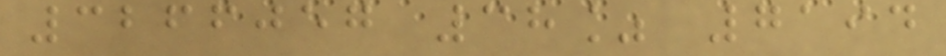3266057 38% 7194
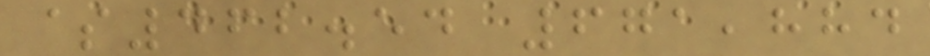$462.54 671,884
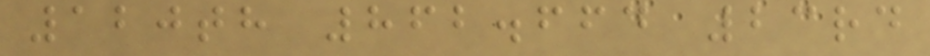120th 862.664 23rd
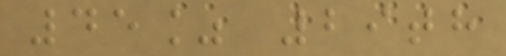45% 29th
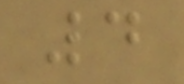4
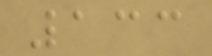133
